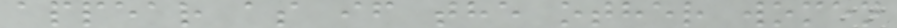appear as if the other women
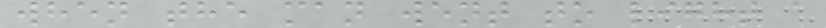when the man went to light a
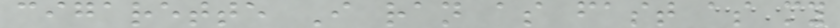cigarette I ran as fast as my
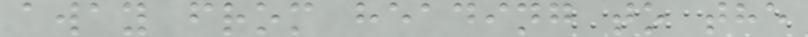away from heading to the
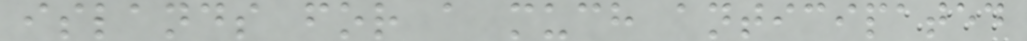islands for a much anticipated
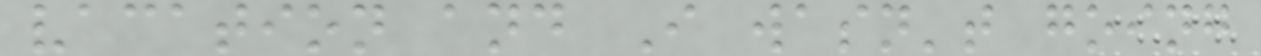vacation and I wasn't going
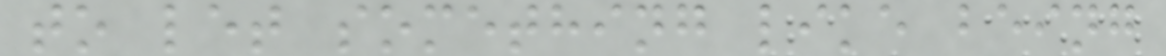to let something like being
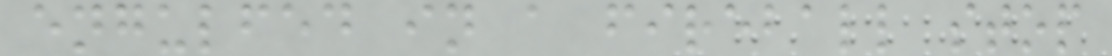engulfed in a fireball stop
